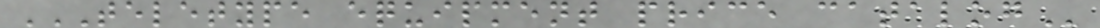TELETYPE EQUIPMENT PRICE CATALOG
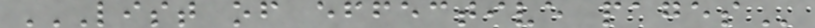LIST OF EFFECTIVE PAGES
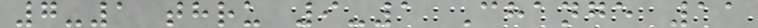7-1 thru 9-1 Change 11
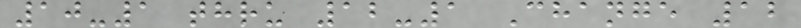10-1 thru 12-1 Change 12
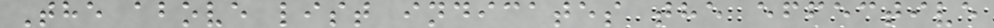The above list indicates the effective
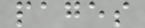pages
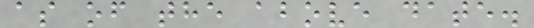as of the above date.
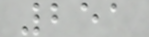251
